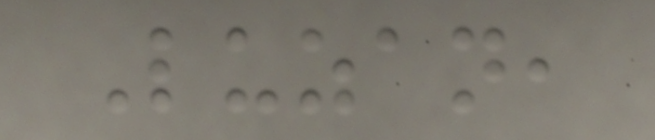Luzan,
